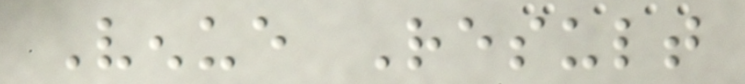Venue Result
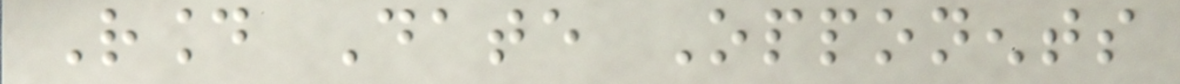Round Date Opponents
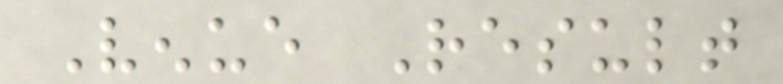Venue Result
